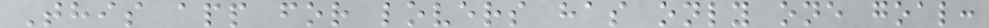This app for lovers has only one goal:
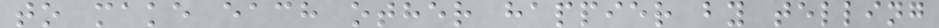to make each other happier by telling
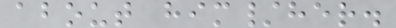about him/her.
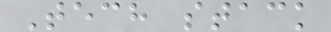Tech stack
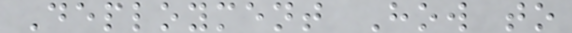Deployment How to
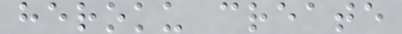heroku create
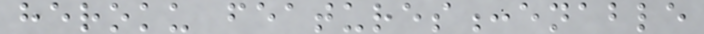heroku features:enable
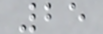25
